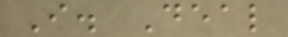I. Deal
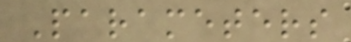Parameters
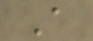A
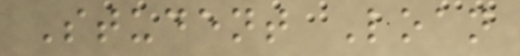Student Loan
